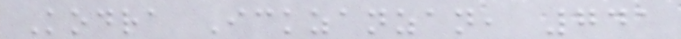Kodra Ickzanzan, 741
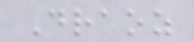Draoz
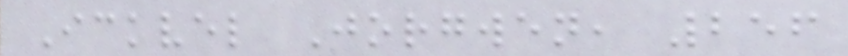Ickvel Jorgwen, 256
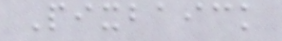Pixbaick
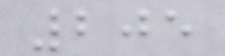205
